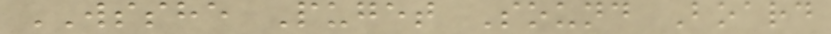WSSHE Puget Sound Board
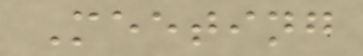Meeting
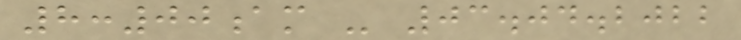8:00am - 03.04.2022
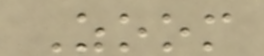Zoom
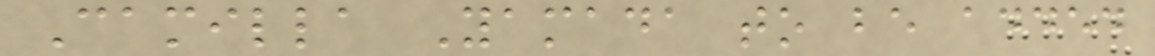Camilla Yamada to be added
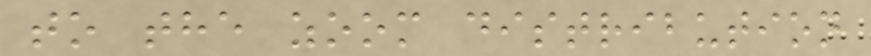to the zoom distribution
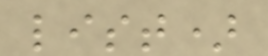list)
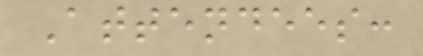Attendees:
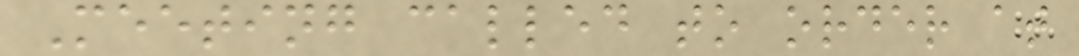Meeting called to order at
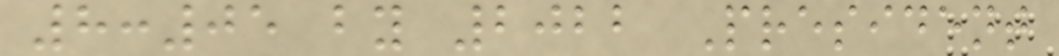8:05 by 2022 President
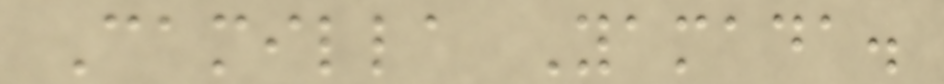Camilla Yamada.
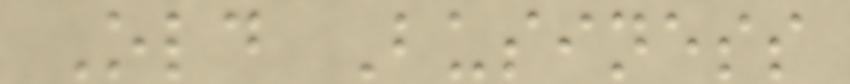Old Business
